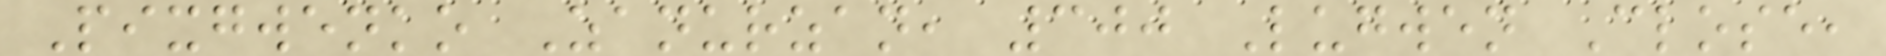Pixgwenko Zanurzan, 300 Lugwen Close,
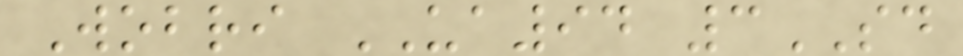Wobri UA94 3SD
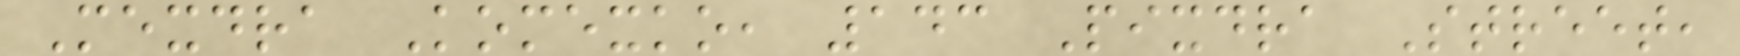Mexdra Komexko, 143 Pixdra Street,
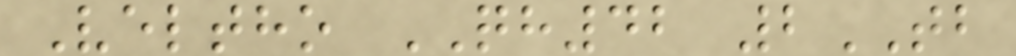Veltho QH42 2TB
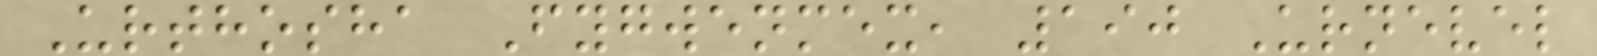Urthosha Fygwenmex, 190 Urnevel
